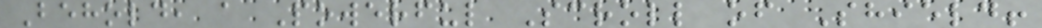Behold, a Powerful Scroll of Shield!
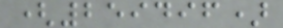(259496)
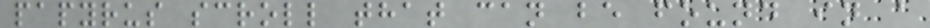papyrus scroll that can be found in a
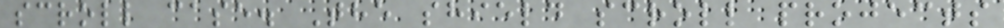scroll case. The shield scroll projects
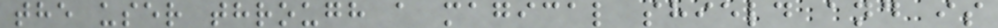the user through a magical shield and is
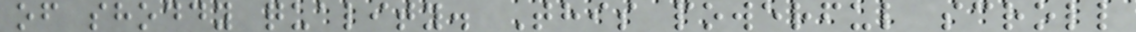of shoddy quality. This powerful scroll
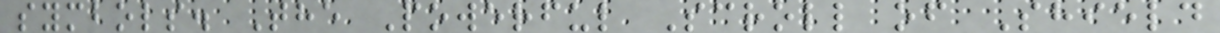symbols. The Powerful Scroll of Shield
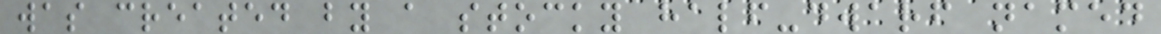was created by a stocky half-dwarf named
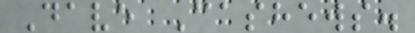Dave Cashews.
